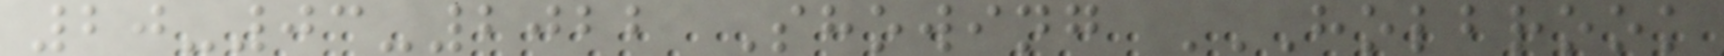20-03-2022 Showing HOLBROOK
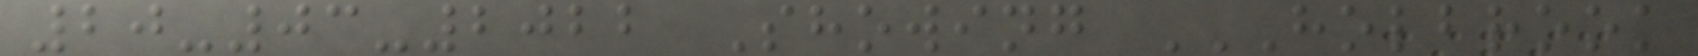20-03-2022 Showing HOLBROOK
